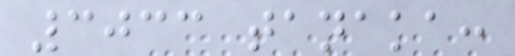3033 tanaka:
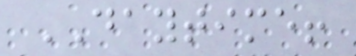DAYTIME!
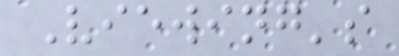Viewing's
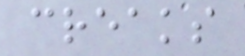creaks
